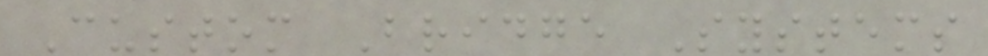Custom Bridge Systems
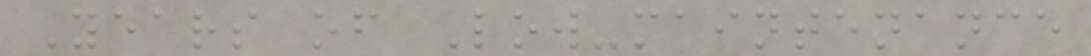Years of Low-maintenance
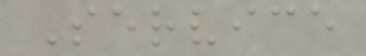Service
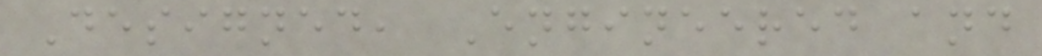Designed, Engineered and
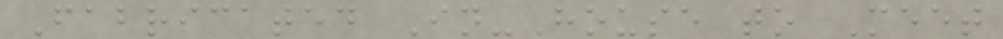Fabricated In-House to Meet
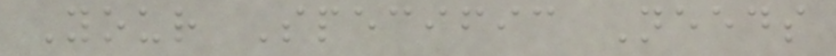Your Specific Needs
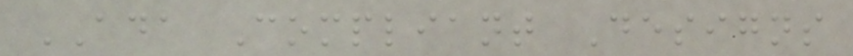ADA Compliant Designs
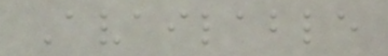Available
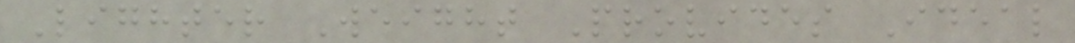Lighter Weight Provides Ideal
